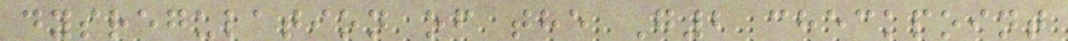dysregulation of the G2 checkpoint
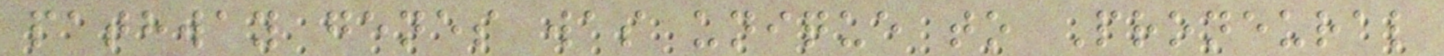pathway genes was unique to Proneural
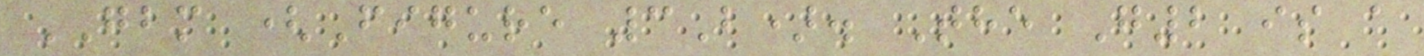GBM (Figure 3B). The G2 is a
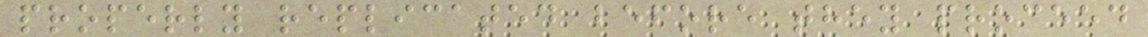properly replicated before they proceed
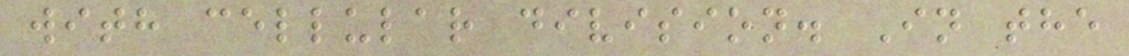with cellular division. In the
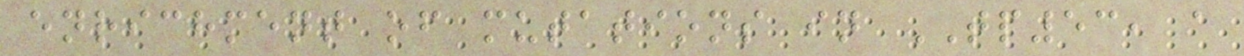enrichment of mutations in TP53, a
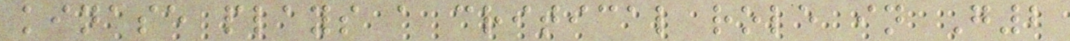kinase plays a critical role in G2
